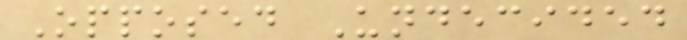Opposed Undecided
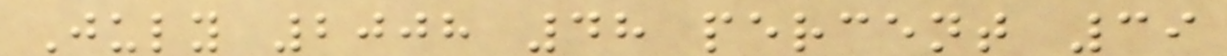July 2008 48 percent 39
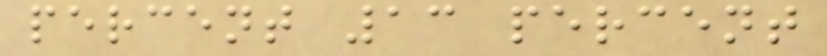percent 13 percent
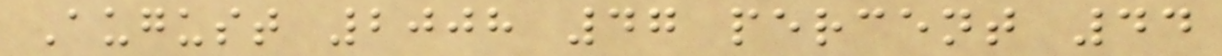August 2008 47 percent 44
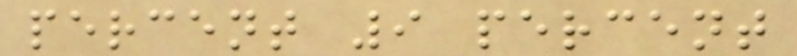percent 9 percent
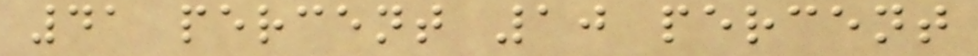41 percent 10 percent
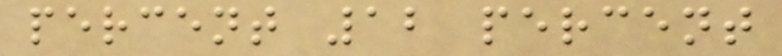percent 12 percent
